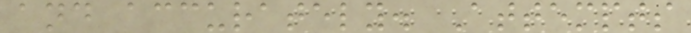and accurately. Attempts
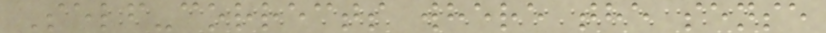Self-corrects where the sense
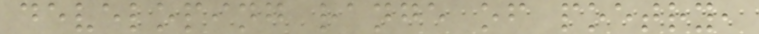developing range of poetry,
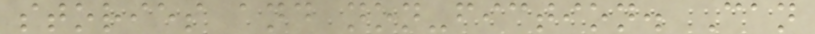stories and non-fiction. Can
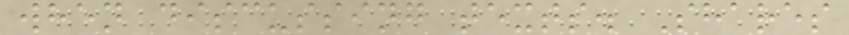when discussing texts. Shares
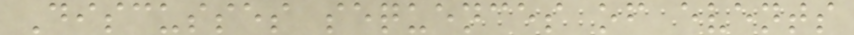Discusses sequences of events
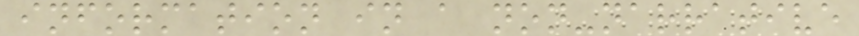information in a non-narrative
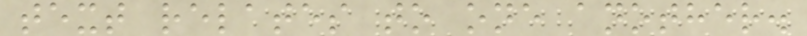text relates to one another.
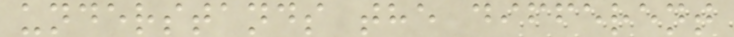understands the different
